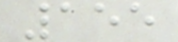155
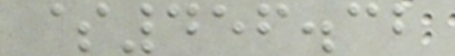$456.32
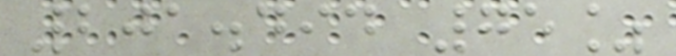201.494 75%
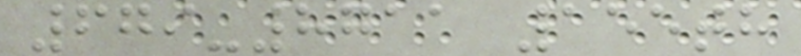679-8711 155th
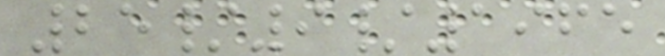25/9/1965
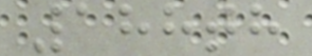188th
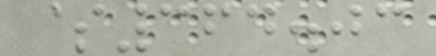$364.03
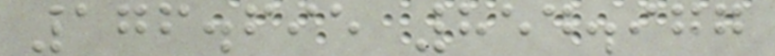176.695 854.977
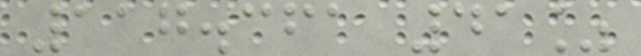117.361 41%
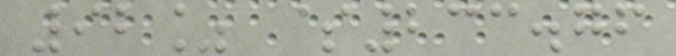92% $233.76
